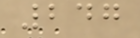247
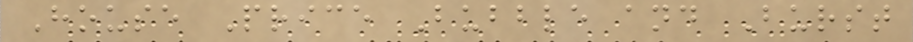House Price Bubble and Burst
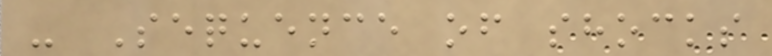- Sequence of shocks
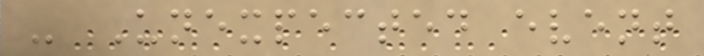- Unexpected event
